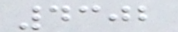4302
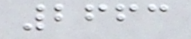2663
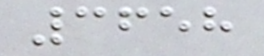3658
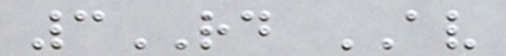3RD AV
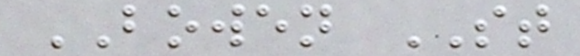BOWEN ST
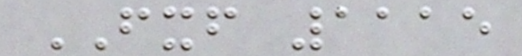FXF 1115
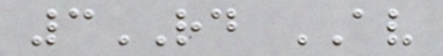3RD AV
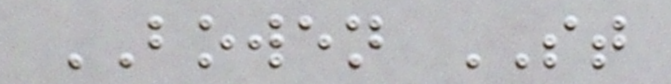BOWEN ST
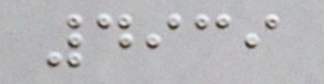4939
